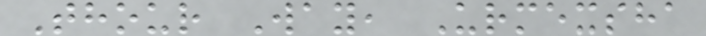Thour Way, Urmexsha
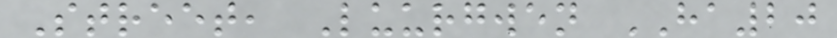Street, Luurgwen HA20
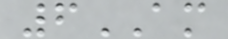6AM
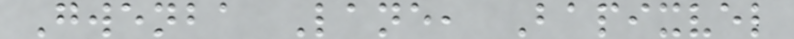Gwenba Lane, Bapixvel
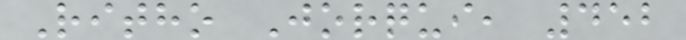Ritho Jorqui, 452
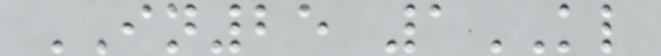IN25 1KL
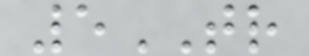5TR
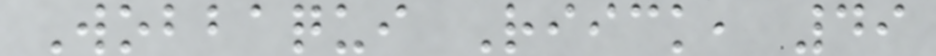Wobbaqui Riick, 49
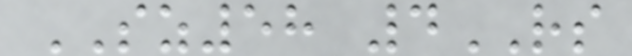SZ58 4RS
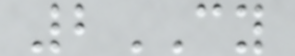2CY
